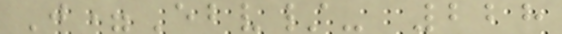J=Ebv/- 228
